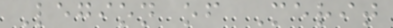Legion of Merit
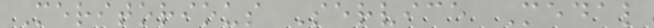Meritorious Service Medal
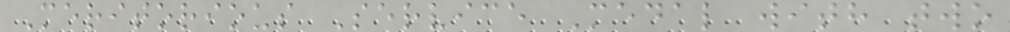Meritorious Service Medal with two
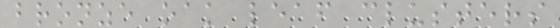bronze oak leaf clusters
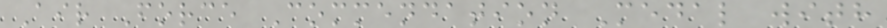Air Force Commendation Medal with
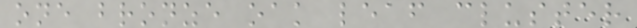one bronze oak leaf cluster
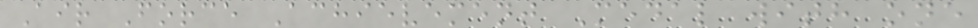Air Force Achievement Medal with one
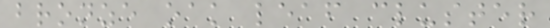bronze oak leaf cluster
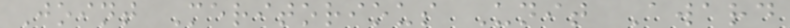Joint Meritorious Unit Award
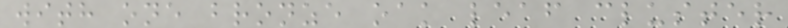with one bronze oak leaf cluster
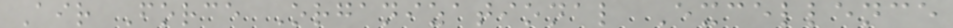Air Force Organizational Excellence
